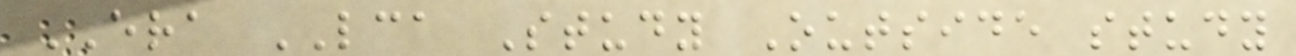ERA LCA Study Outside study
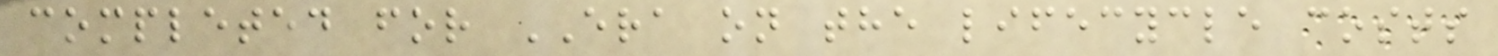completed for ERA on the lifecycle costs
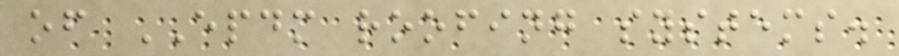of EPDM roofing systems.
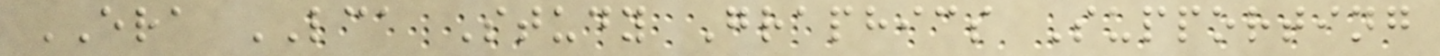ERA LCA Study Graphics Supporting
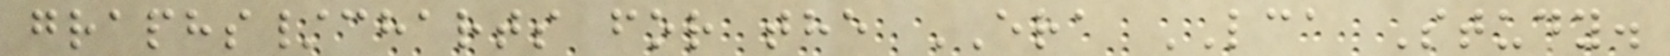graphs/charts for the ERA LCA Study.
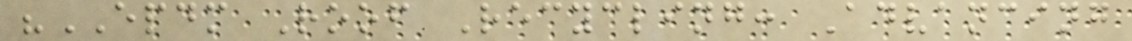"EPDM Roof Recycling: Advancing
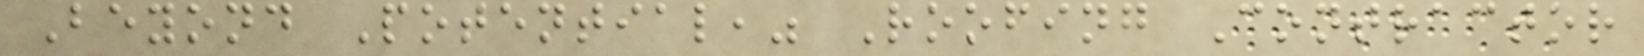Beyond Potential," Roofing Contractor
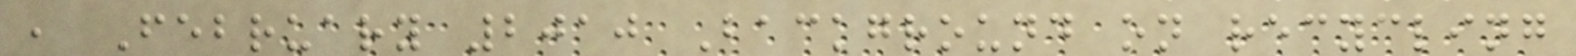, February 2010 Background on recycling
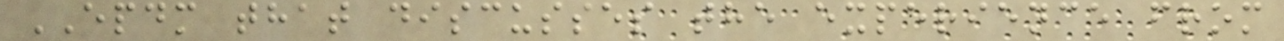EPDM that discusses the experience from
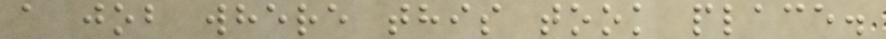a job where this took place.
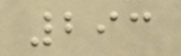293
